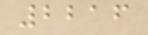2216
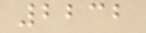2232
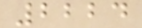2224
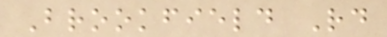Brookfield Rd
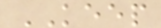KEEP
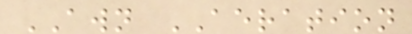AWN AERATION
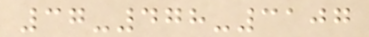37-478-3107
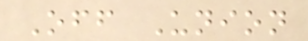Off Union
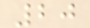20
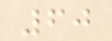60
